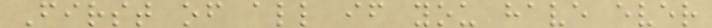First of all if you have ever
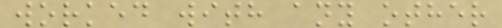worked with any other
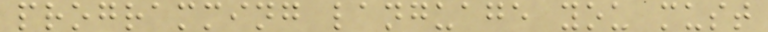programming language you must
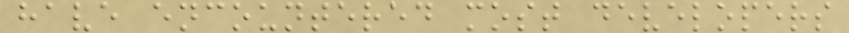have encountered most developers
